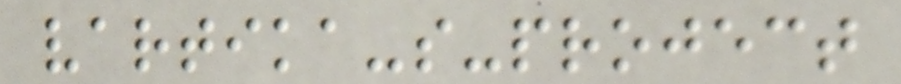vartika-s-project
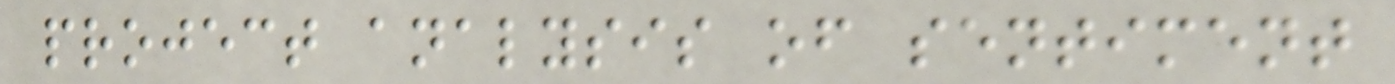project analysis of sentiment
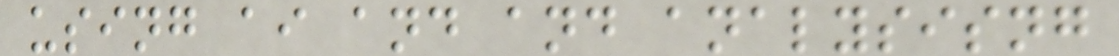using ai and and analysisng
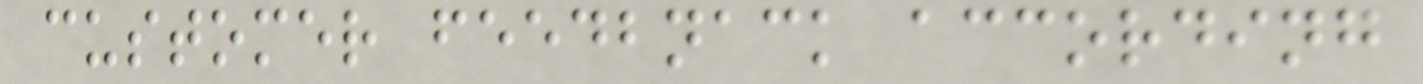customer feedbnack according
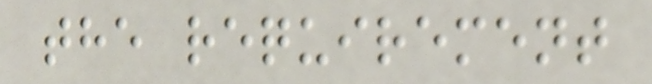the requirement
